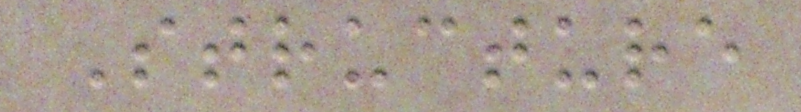Structure
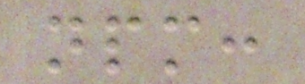npm:
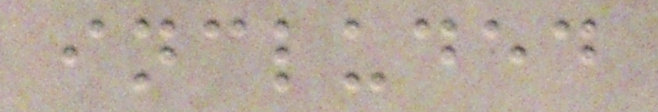included
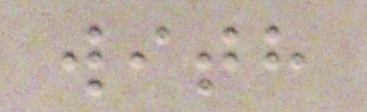with
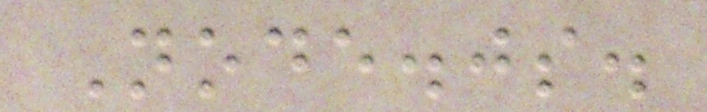Node.js.
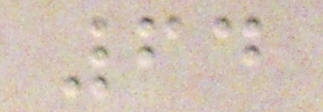64
